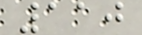110
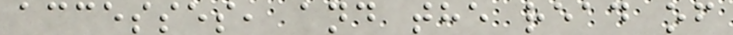accesses, and the read of
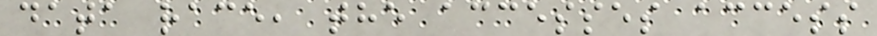data race, the accesses access
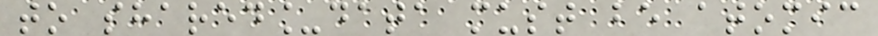to shared_data must be atomic
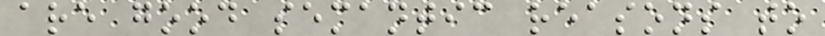are good semantic reasons to
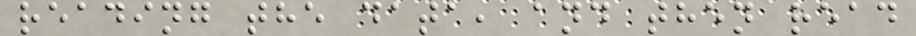reading the data, and then read
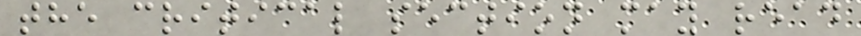the critical section may read
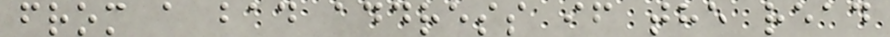from a bad address if the read
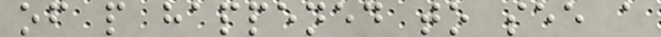of p happened to see a
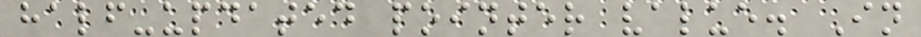half-updated pointer value. In
